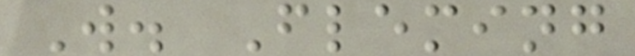W. Fleming
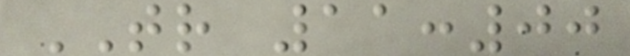TR 11:00
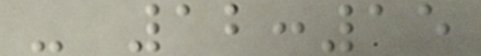- 12:15
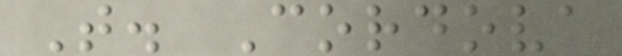T. Cordova
